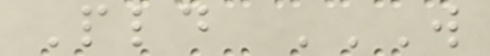Pld W
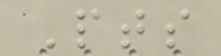Pts
